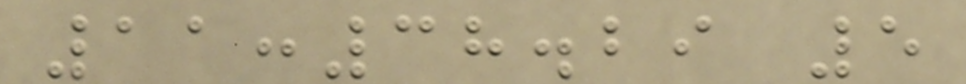11:38.29 5
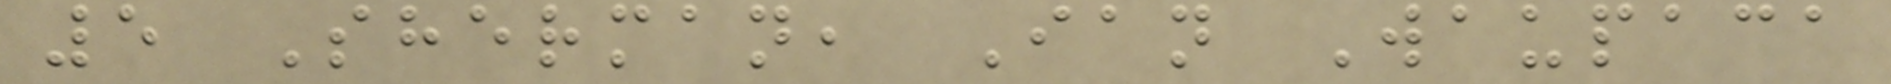5 Sherman, Ian Waupaca
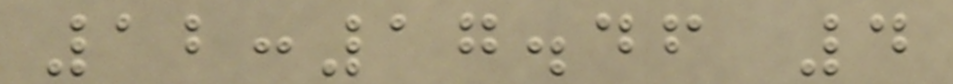12:17.46 4
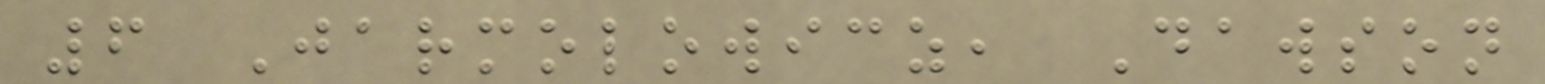6 Jarmolowicz, Dawson
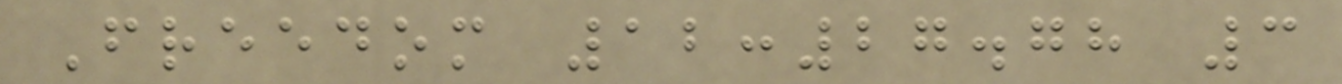Freedom 12:27.78 3
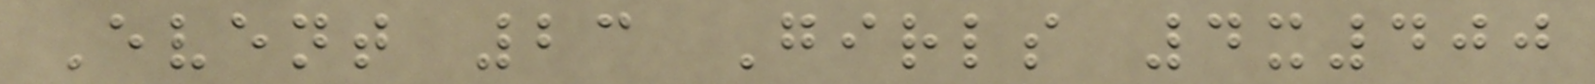Event 23 Girls 4x400
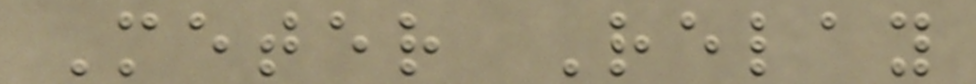Meter Relay
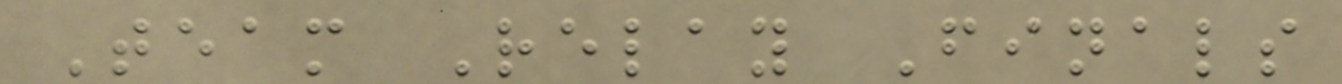Team Relay Finals
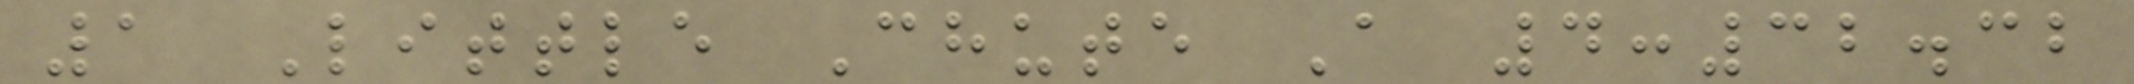1 Little Chute A 4:32.32
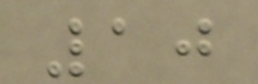10
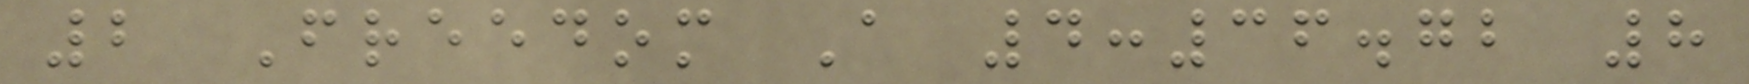2 Freedom A 4:36.72 8
